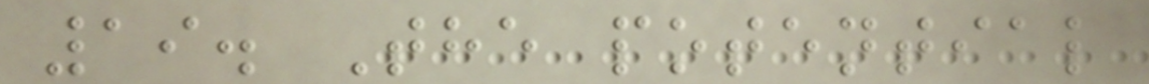19. The potential
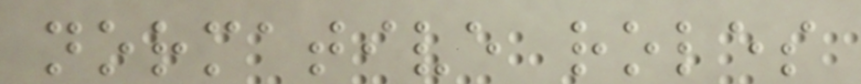normative roles
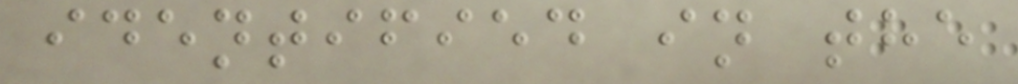identified in the
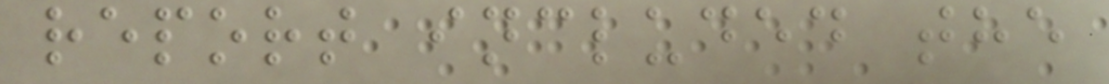report included the
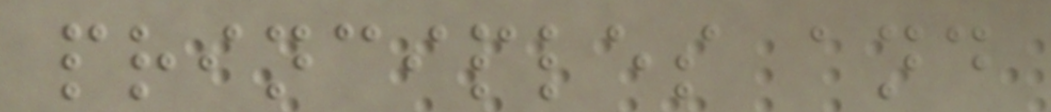principles and
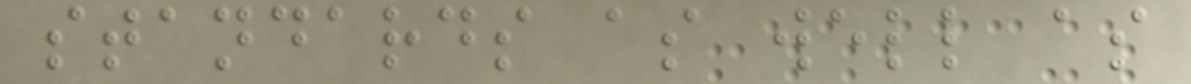standards as well as
